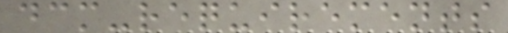dcm-requirements
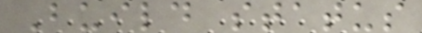Build status
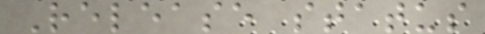Release status
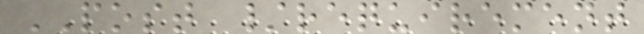POST /requirement
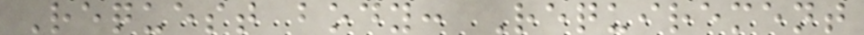Request body: Requirement
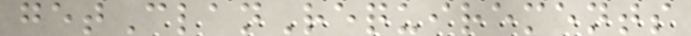getClanRequirements
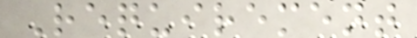Requirement
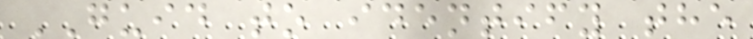GUID to identify the
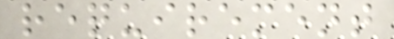requirement
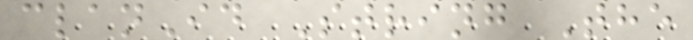clanId String The
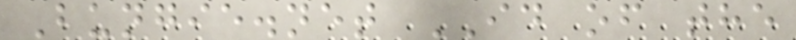Bungie.net ID of the
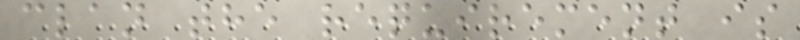clan the requirement is
